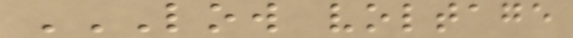LOW VOLTAGE
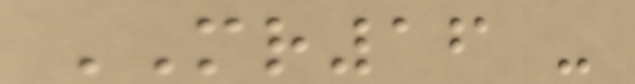MR16 -
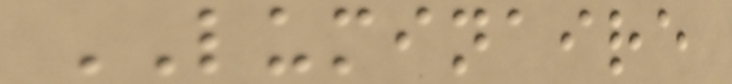LUMINAIRE
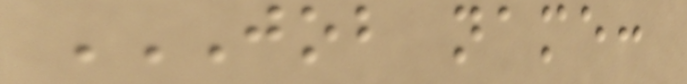JOB NAME:
